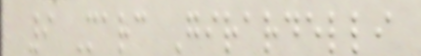9 Marc Girardelli
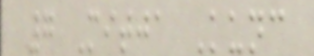7 Mitja Kunc
